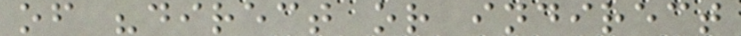of "direct or indirect
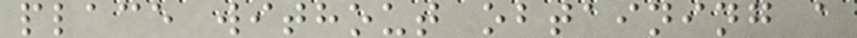place without obtaining a
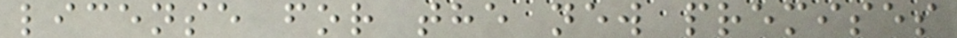license for the new premises
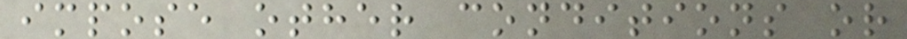impose other conditions or
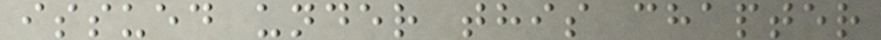issued under this chapter
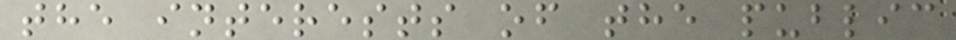the interests of the public
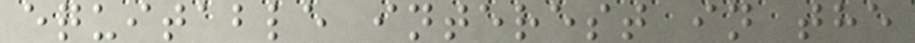equitable interest in the
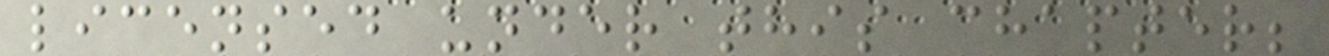licensed under this chapter;
